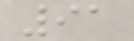91
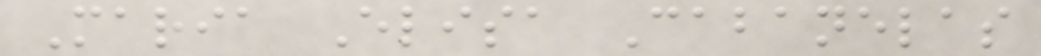Maria Elisa Cabanelas
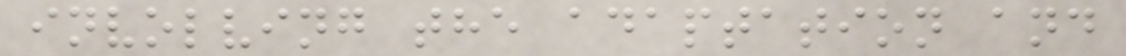involving the adaptation and
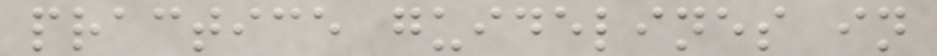practice guidelines in
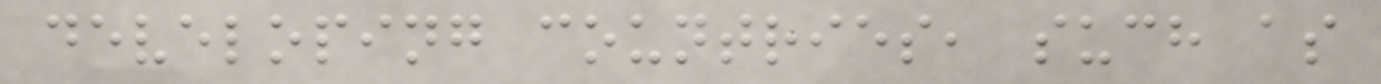developing countries, such as
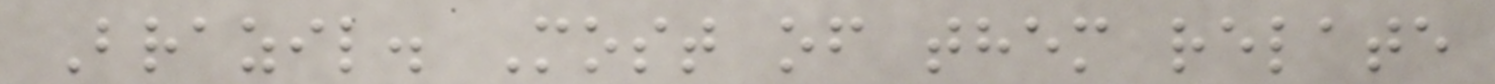Brazil. Most of them relate
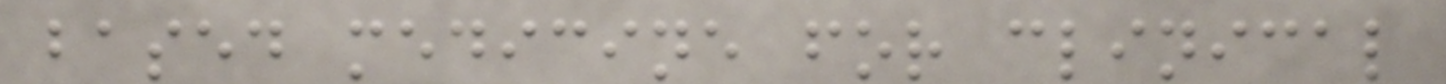based medicine for clinical
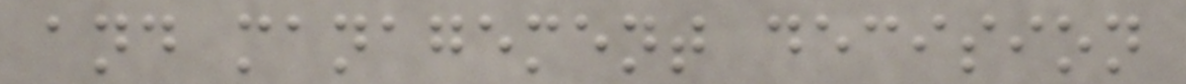and management decision
